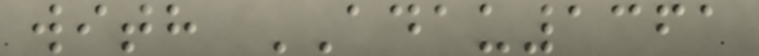with ADAU1361
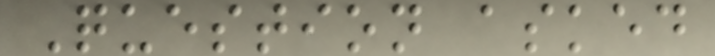Question asked
